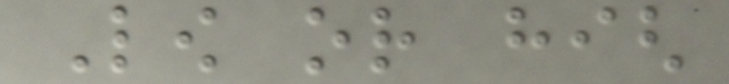Low or high
